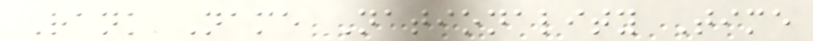Rank Name Nationality Time
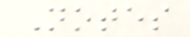Notes
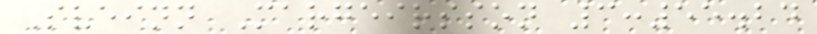Sveinn Margeirsson 3:55.24
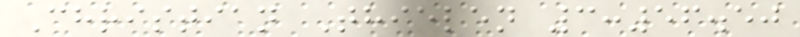Christian Thielen 3:56.50
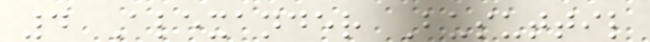4 Alexander Busuttil
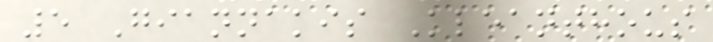5 Giannakis Kleanthous
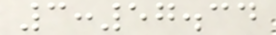3:57.34
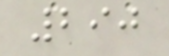290
